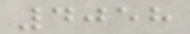4058
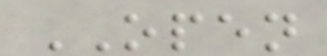OPEN
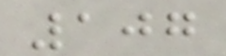107
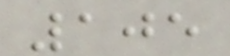105
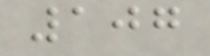107
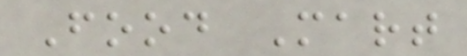Food Mart
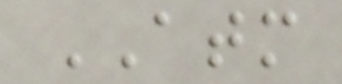ATM
